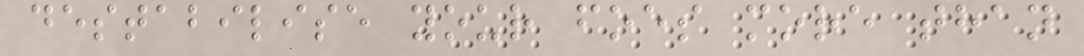destabilise your foes more than
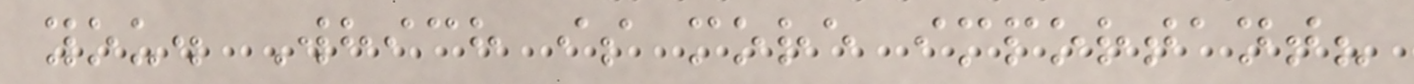you. Which is more important?
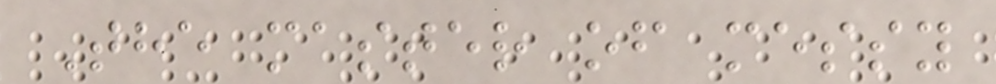The master of messy
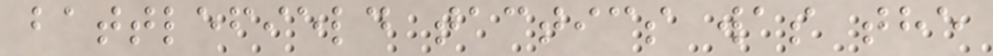battlefield tactics was the
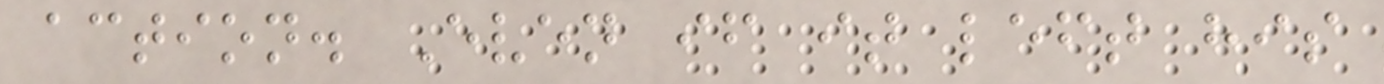action. Even if it left his
